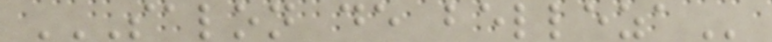SALON DE BELLEZA
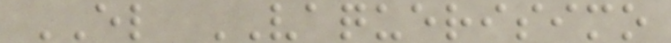EL VAQUERISIMO
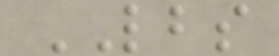LBS
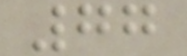77
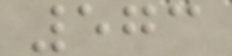573
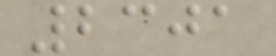2301
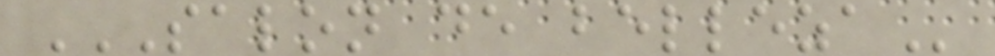SALON DE BELLEZA
